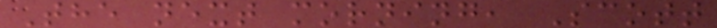The next morning, Scott
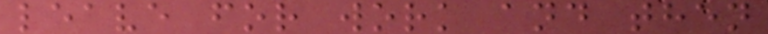leave for work and then
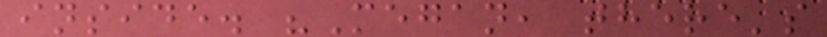inside. "Megan, there's
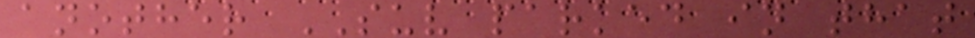another SUV parked in that
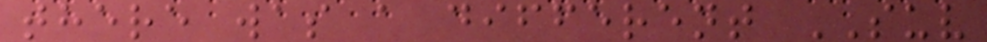there was a different SUV
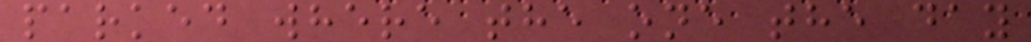parked where the one the day
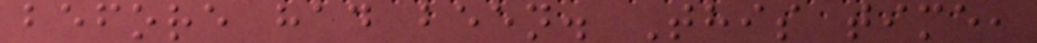before had been. This time,
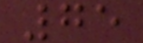75
